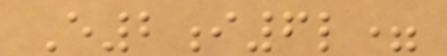E2i6l=
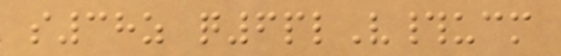s38z q6plV#ucm
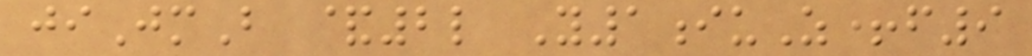jiJmB &2l Y1iuZ+f9
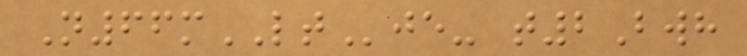N66mLTje- t2Bwh
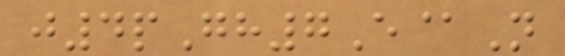j4pGh7E@N
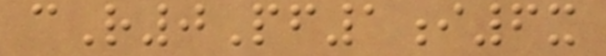cR0Pf1i6x
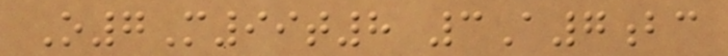O7M99t8 3A7bc
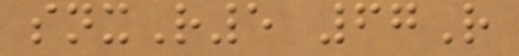snxR5 67R
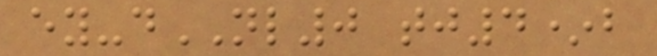ey-dNL0 tj4*b
